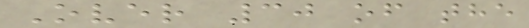Over 30 of the
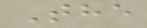The
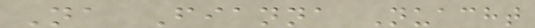Na Fianna Nuacht
